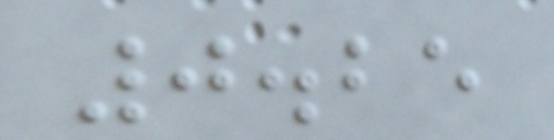0.25
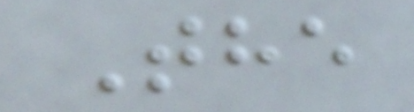The
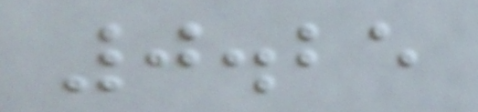0.25
